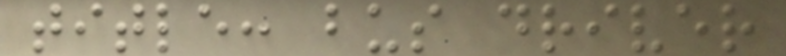title: bus driver
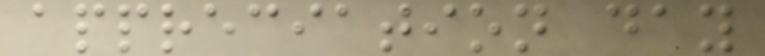appreciation day
